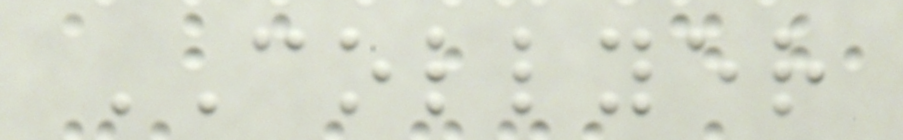COLLYER
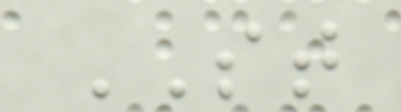ST
